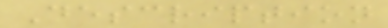Description
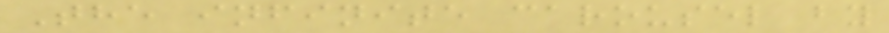The infinite carousel by
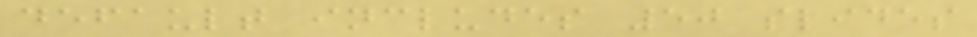default includes 50 slides
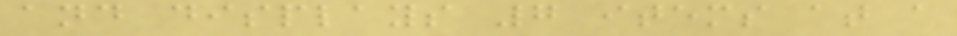and displays 7 items at a
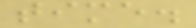time.
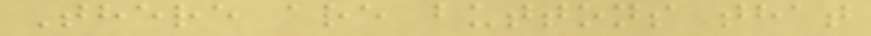There are buttons that
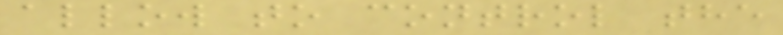allow to control the
